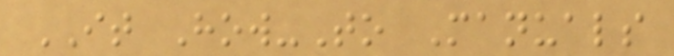IT How-To Manuals
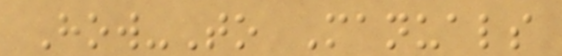How-To Manuals
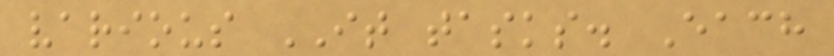various IT tasks. Each
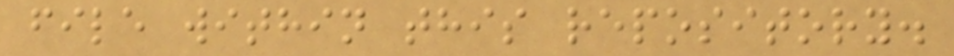file within this repository.
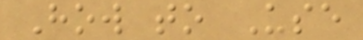How to Use
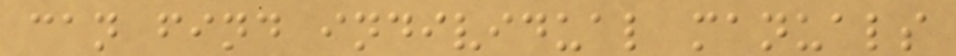can find individual manuals
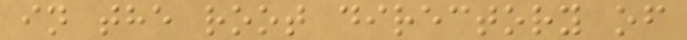in the root directory of
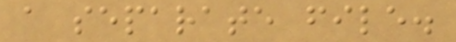a separate file.
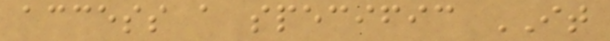access a specific IT
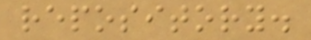repository.
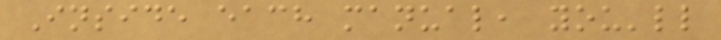Inside each manual, you'll
